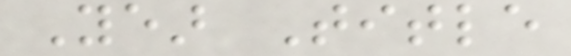Year Title
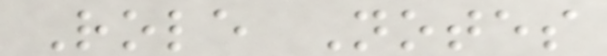Role Notes
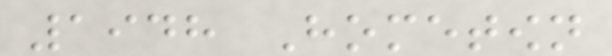1948 Hometown
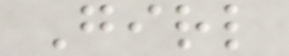Girl
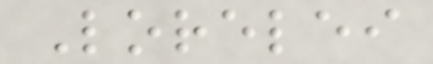Lorelei
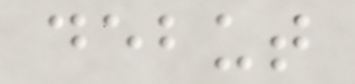debut
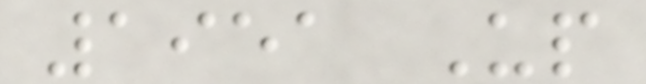1951 Up
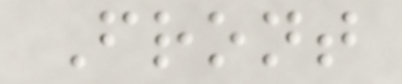Front
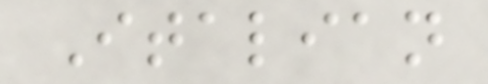Italian
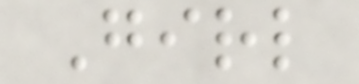Girl
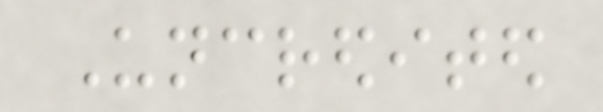Uncredited
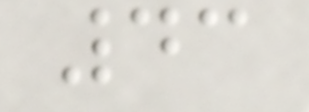43
